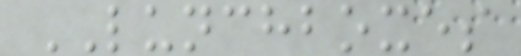LUNCHBOXES
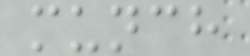munch
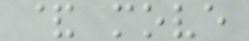& move
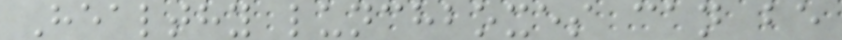Healthy lunchboxes can be
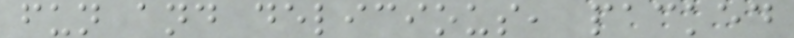fun and delicious, packed
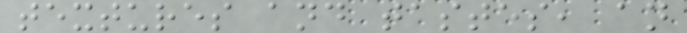textures and tastes, an
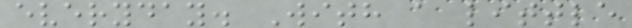everyday. With a little
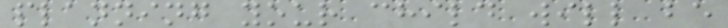planning your child will be
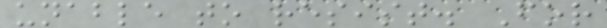unable to resist. For
